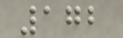172
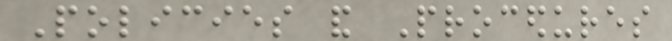Policies and Procedures
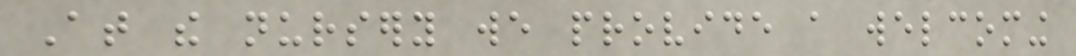At the nursery we provide a welcoming
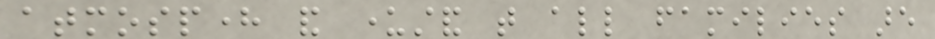atmosphere and understand that all families are
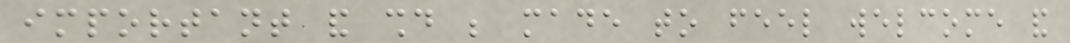important and should be made to feel welcome and
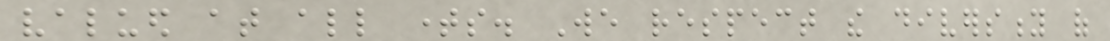valued at all times. We respect the diversity of
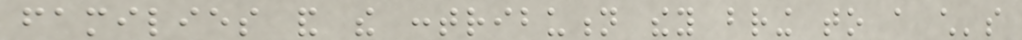families and the contribution they bring to a child's
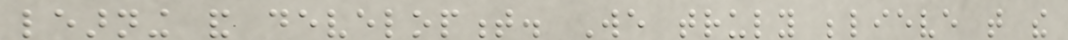learning and development. We truly believe that the
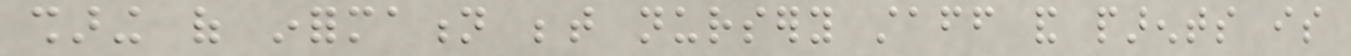sharing of information between nursery staff and parents is
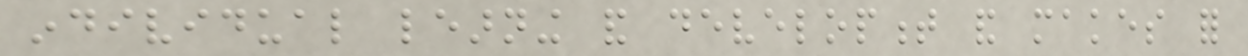individual learning and development and makes for
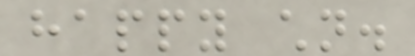happy children.
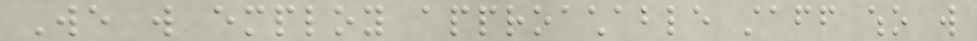We will employ approachable staff who will
